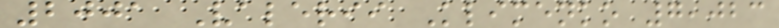2001 Valerii Klimenko 7,023
